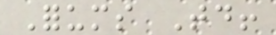Forums Today!
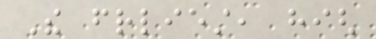The friendliest, high
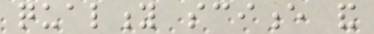quality science and
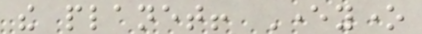the planet! Everyone
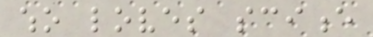who loves science
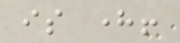is here!
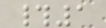#1
